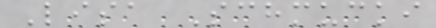Lisa Schmucki
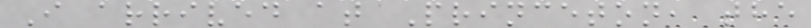I arrived at Princeton, the
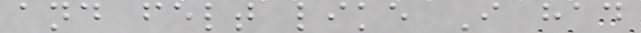and felt like I had
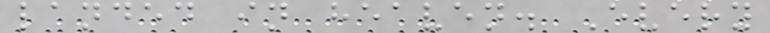landed in heaven. Every
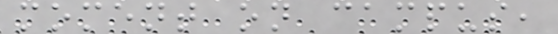moment on campus,
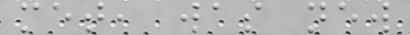met, was new
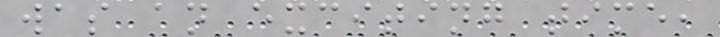was an exciting time,
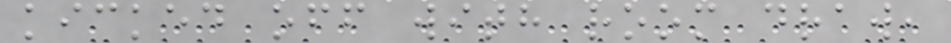kicked off with room draw,
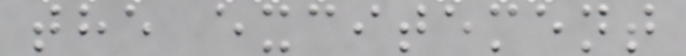the excitement
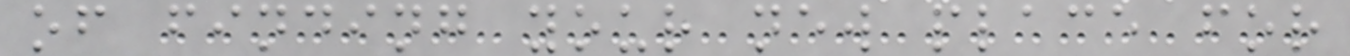of finding your new place for
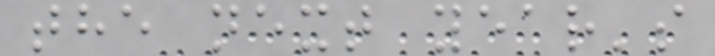the next year's
